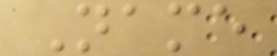Name
